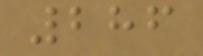286
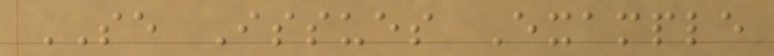SE Issues Example
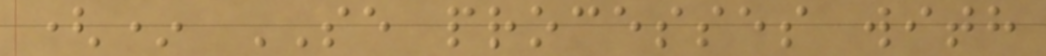(* SE processes with
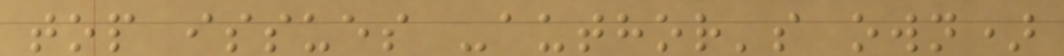top issues -author's own)
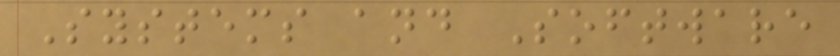Systems and Software
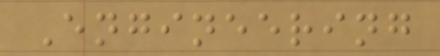Engineering
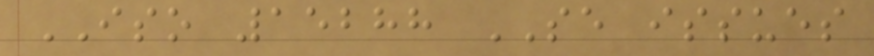ISO 15288 SE issues
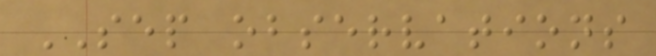SEP observations
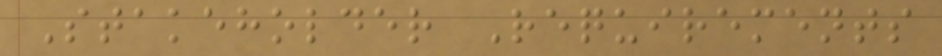Stakeholder Requirements
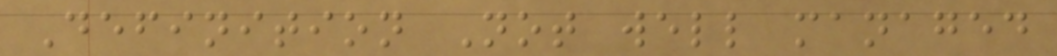Definition Not well managed
